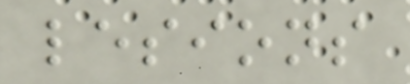lesions
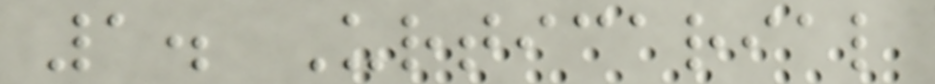1. Urticarial
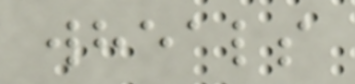wheals
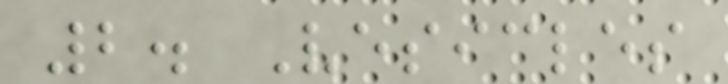2. Vesicles
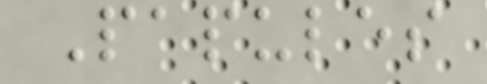Papules
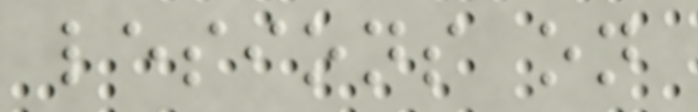lesions on
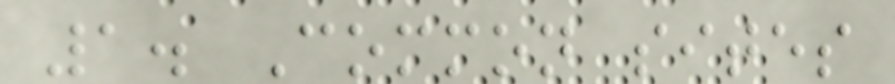1. Common sites
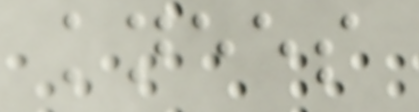knees
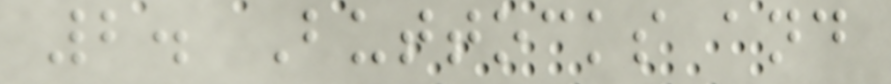2. Buttocks and
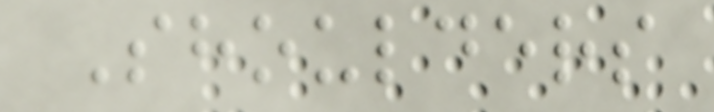Shoulders
